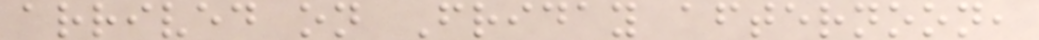arrived on Friday afternoon,
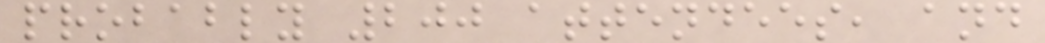probably 200 attendees, and
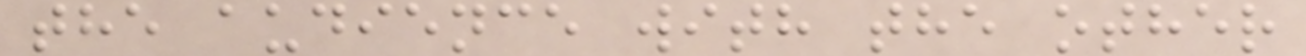the audience with the other
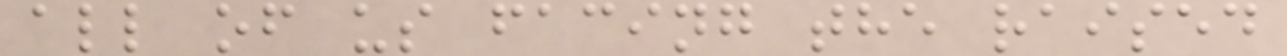all of us facing the raised
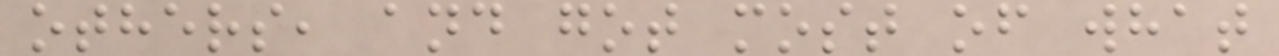others, and got most of what
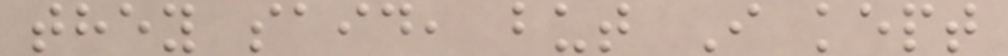they said, but I kept
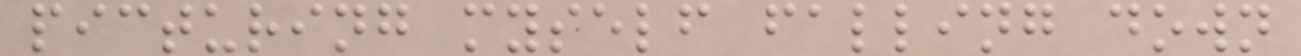picturing myself falling down
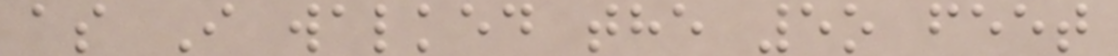as I walked the 5o feet
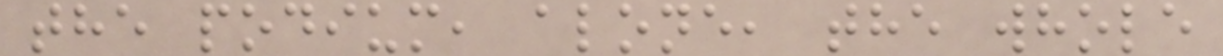the podium, alone, the whole
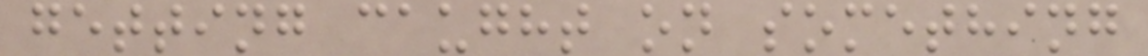getting caught on something
